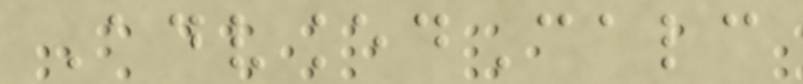AdvancedCalc
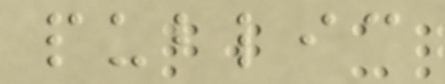public
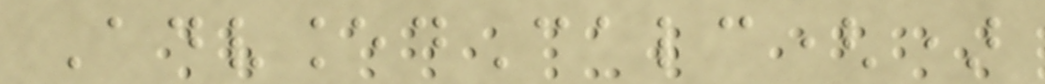AdvancedCalc()
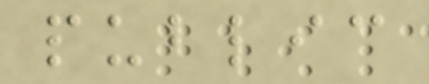public
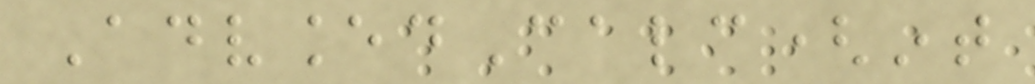AdvancedCalc(int
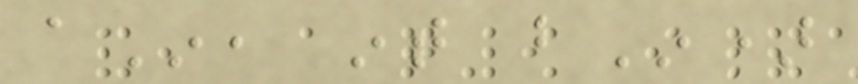aIn, int bIn)
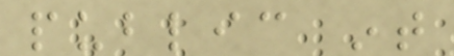public int
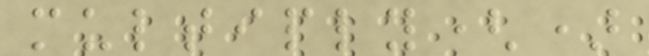multiply()
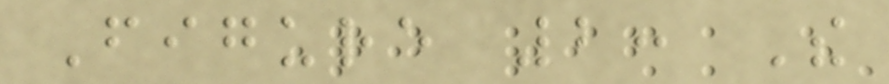Figure 2: The
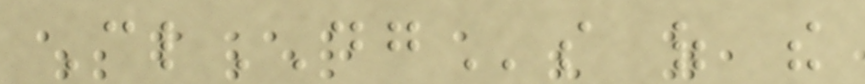ClDGs of the
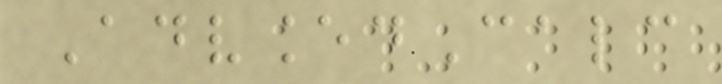AdvancedCalc
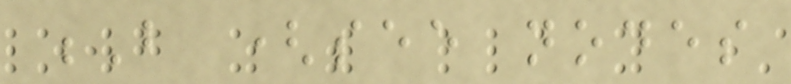B (see nodes
